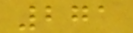271
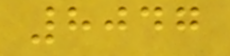8047
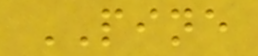PINE
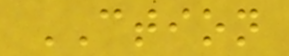CTION
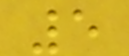5
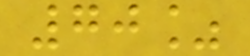70%
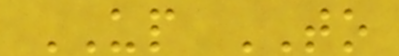UP TO
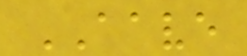AAVE
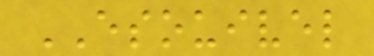ESOUIVEL
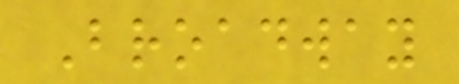Broadway
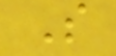S
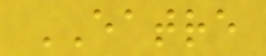EATRE
